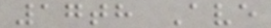17th Ave
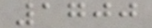1700
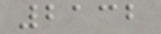2132
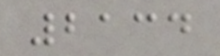2134
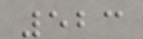523
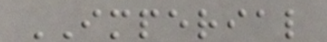IMPERIAL
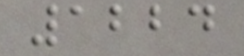1224
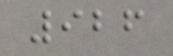926
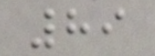89
